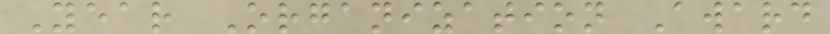Year Organization Award
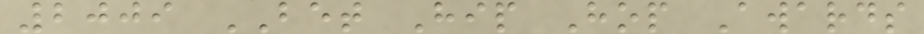2009 BET Hip Hop Awards
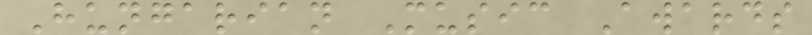Hungarian Music Awards
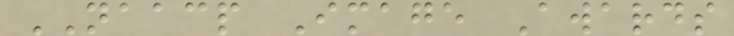NAACP Image Awards
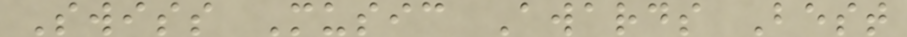Swiss Music Awards Best
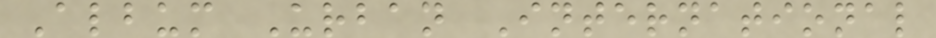Album Urban International
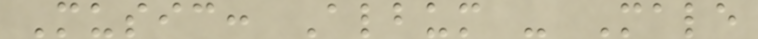Music: Album - Male
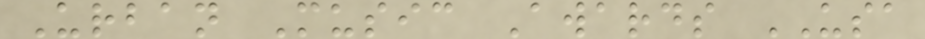Urban Music Awards USA
